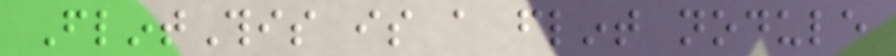FlintThis is a flint nodule
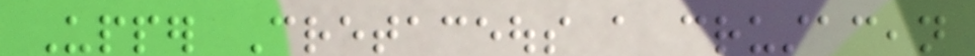Upper Cretaceous a crustacean
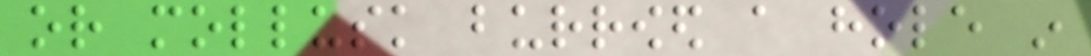or mollusk burrowed a hole in
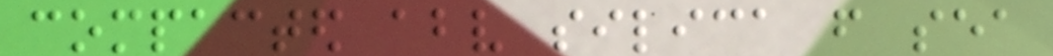compacted above silica from sea
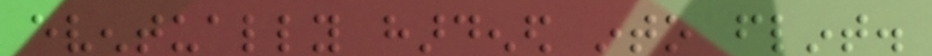eventually hardened into flint.
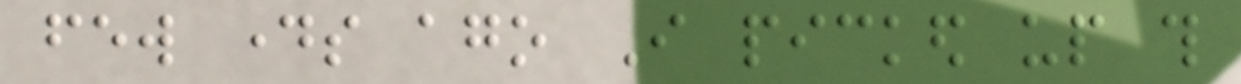few days ago I picked up this
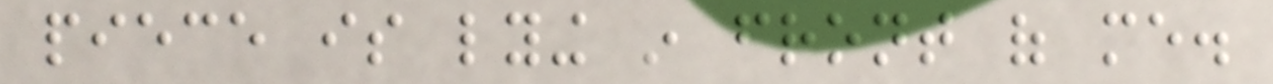piece is lying in front of me.
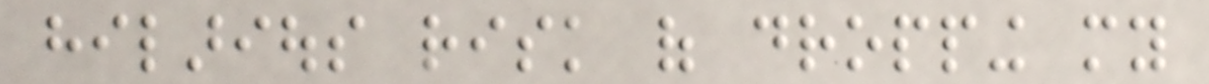hilarious risk of dropping my
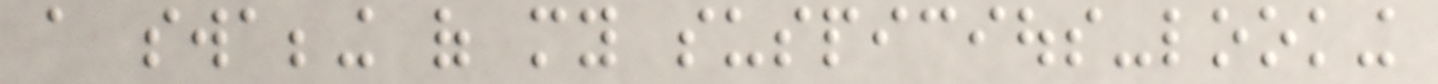a swabbing of my suspicious-looking
